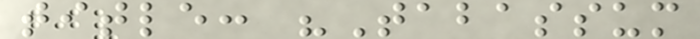title: "Tabassum
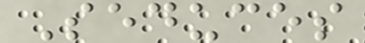Seduces
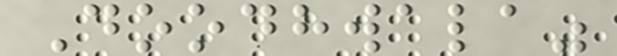Doodhwala"
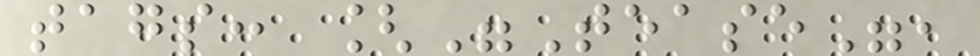tags: ["Tease",
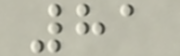81
